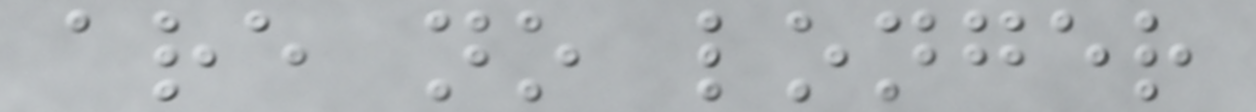are no longer
